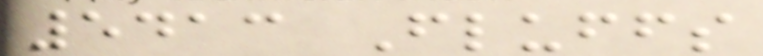5413 Fluffs
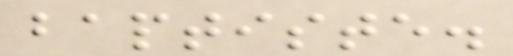baptiste.
